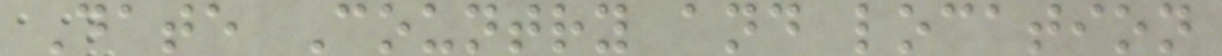Date Country and location
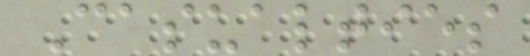Casualties
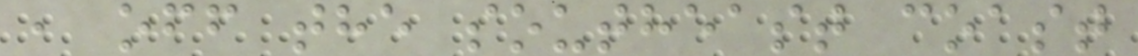, off the southeast coast
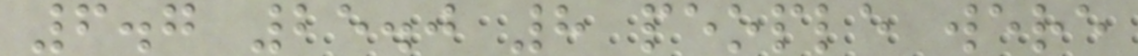6.7 25.0 8 people were
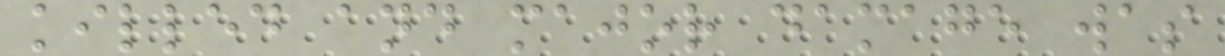killed and major damage was
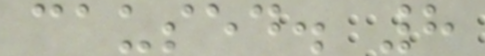caused. 8
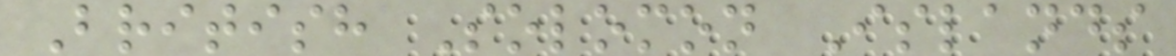British Solomon Islands
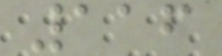116
